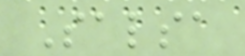Salsa
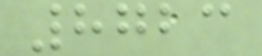8723
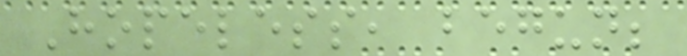Hopeless, begun;
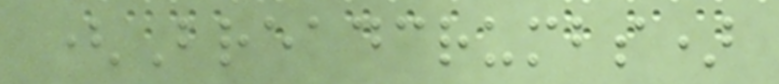(Breadcrumbs)
